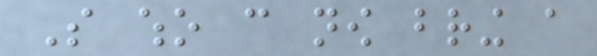So who can now bring a
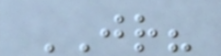JR?
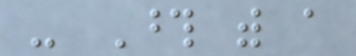- Those with a
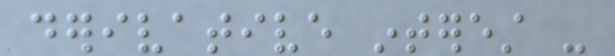derivative interest -
